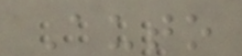Auto
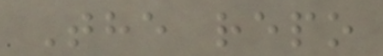The repo
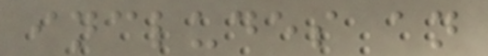includes an
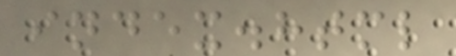index.html
